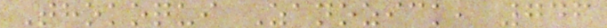Thokoqui Zanozick, 746
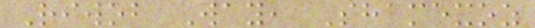Riwob Way, Shamexoz
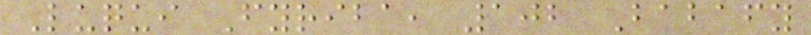Luqui Fyriba, 102 Babafy
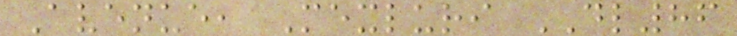Avenue, Mexluri DL86
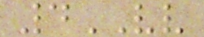4VV
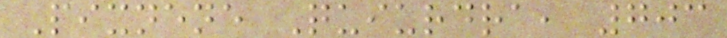Pixnene Quiurdra, 703
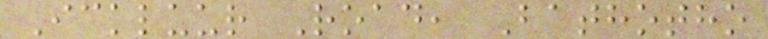Ickluur Road, Bathotho
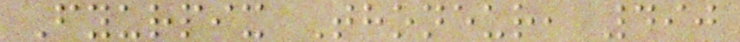Fyurpix Thoneur, 490
